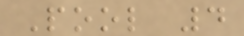Pool 4
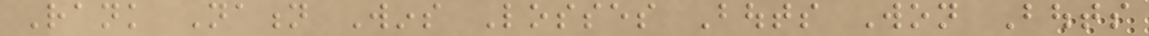Rank Nation Wins Losses Bouts Won Bouts
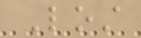Lost
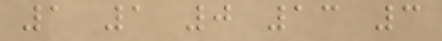1 1 0 13 3
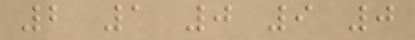2 1 0 9 0
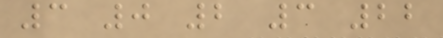3 0 2 3 22
